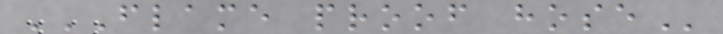FLAME PROOF HOSE
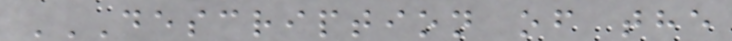DESCRIPTION OF THE
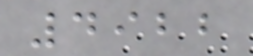4922
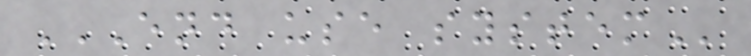END USE SYSTEM
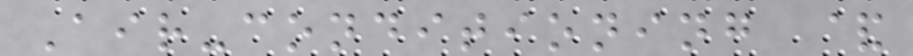Air-conditioning &
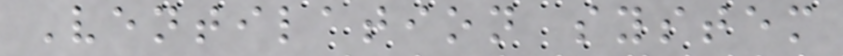Ventilation system
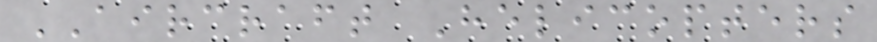AIRCRAFT Helicopters
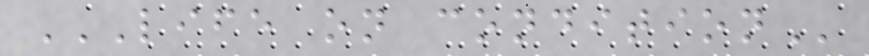LIFE ON CONDITION
